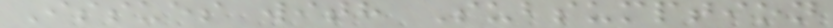Issues with Subsumption
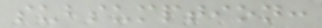subsumption:
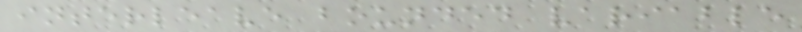interleave bounded variable
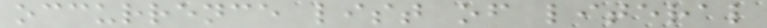occurrence list of literal
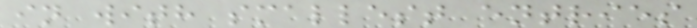in with smallest entries
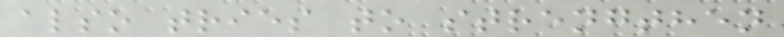also tries to strengthen
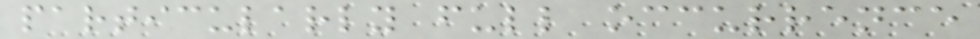particularly full occurrence
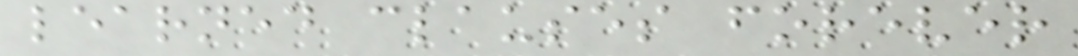learned clauses forever
